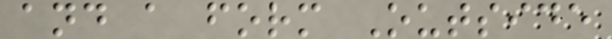and a form Outside
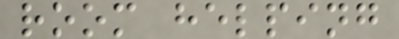room helping
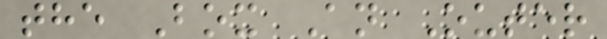the Box An Outer
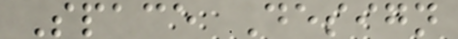Space Design
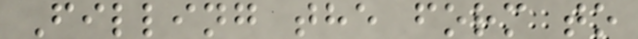Filling the form to
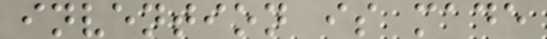invention is made
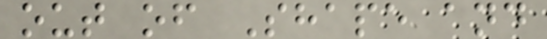out of Shape and
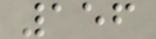156
